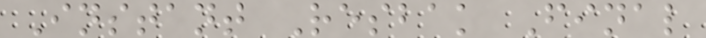Instant Resbak Final
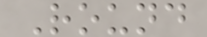Round
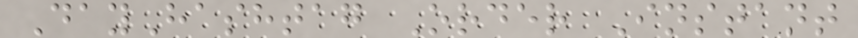DayHashtag Order Instant
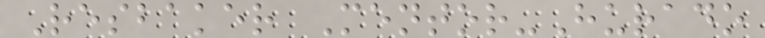Resbaker Mentor-Hurado
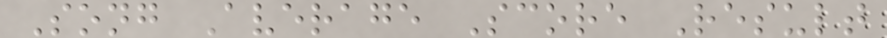Song Average Score Result
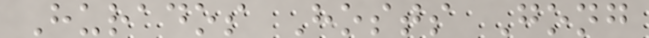Hurados Hosts Gong
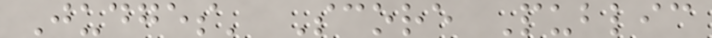Judges' Score Public
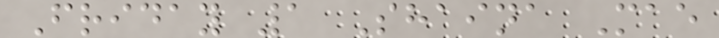Friday 1 Shaina Mae
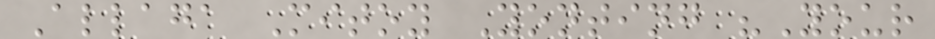Allaga Mitoy Yonting "Your
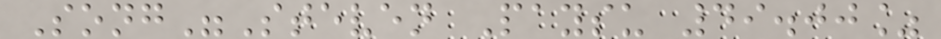Song"Steven Paysu 49.00%
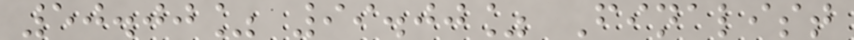50.00% 99.00% Finalist
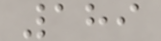189
